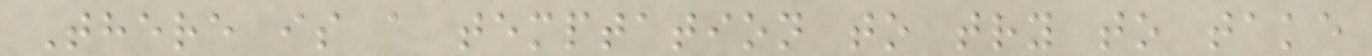There is a temptation to try to take
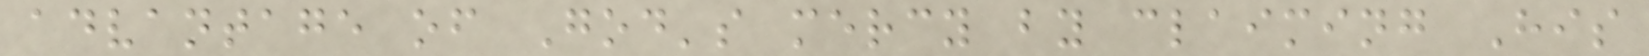advantage of God's mercy by claiming His
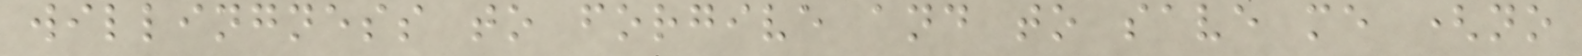willingness to forgive and to save me (no
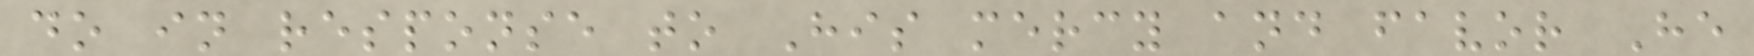do in response to His mercy and favor He
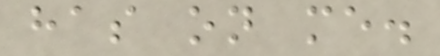has on me.
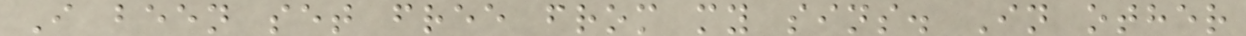I been set free from my sins. In other
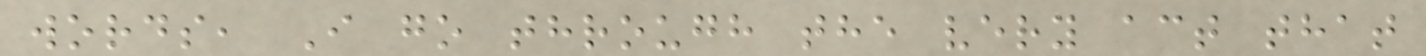words, I go through the very act that
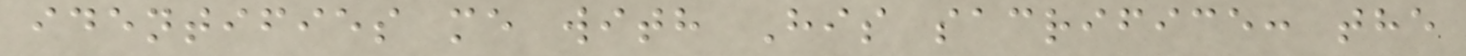identifies me with His sacrifice: the
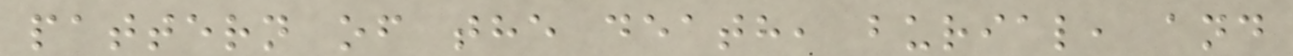pattern of the death, burial, and
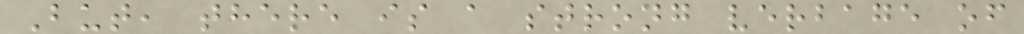But, there is a strong verbage of
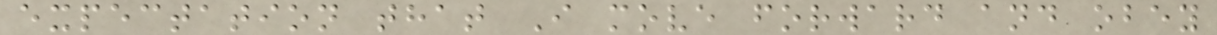expectation that I move forward and obey
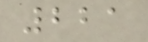221
